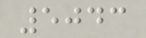5043
